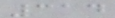314
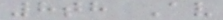8th Av
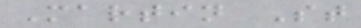Martin St
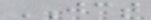JCT
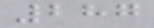287
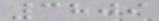3809
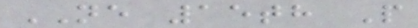NE 15th P
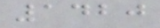1420
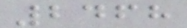2468
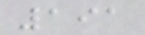191
